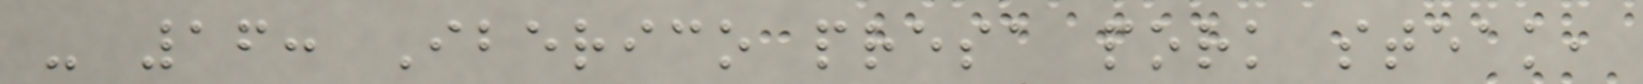- 16: Iberico presa pork steak,
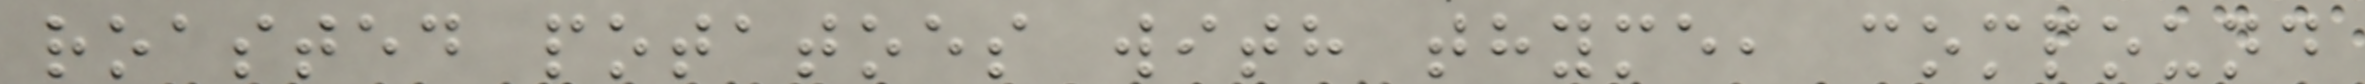roasted potatoes with thyme, compound
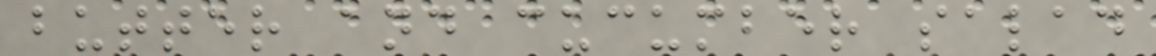butter and cucumber salad
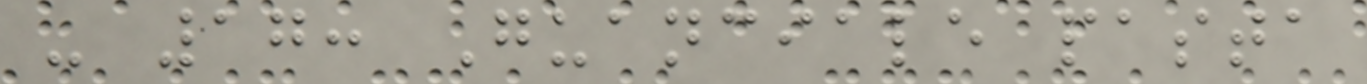- 17: Guanciale pasta
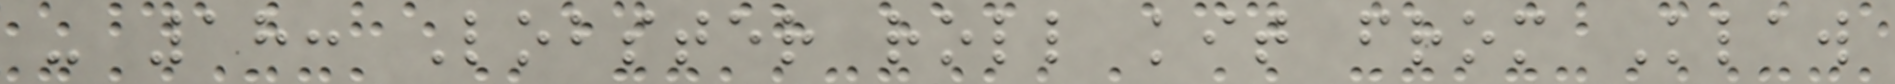- 18: Lobster roll kit from Klaw
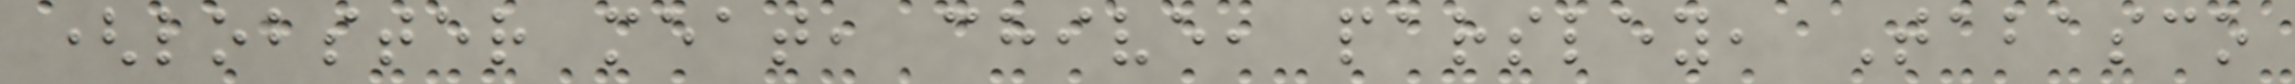(lobster meat, chive, parsley, Tabasco
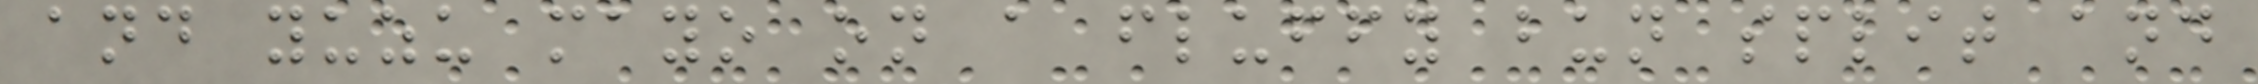and yuzu mayo on a fluffy bun split and
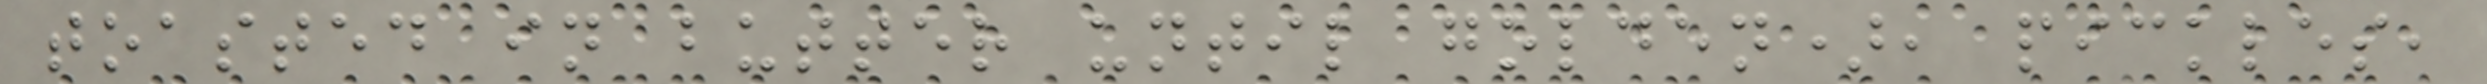toasted in butter until golden), pickles,
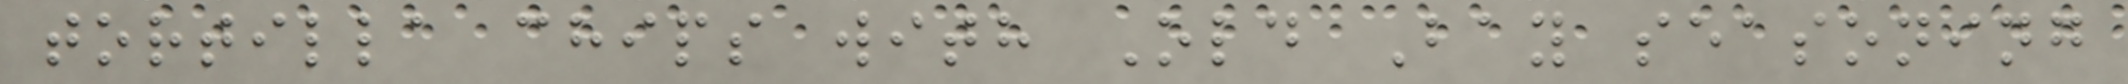tortilla chips with Old Bay seasoning
